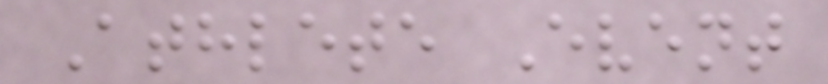Athlete Event
